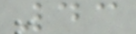43
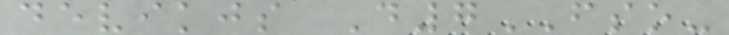devikjs D7FSO-
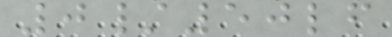0/50lf
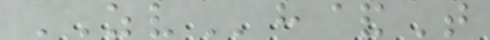ZVh&T
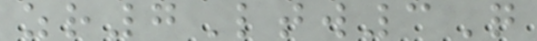zr7Ltw3Q
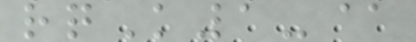rqK1-@
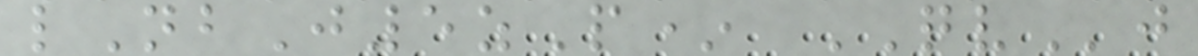lNbJ5zP* QVj
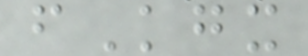fKgx
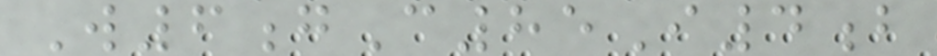W6gC85I4b
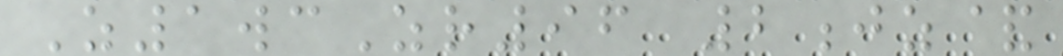Z1wcZr96 2jz&
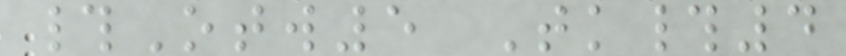#Otw5 Tk#4
